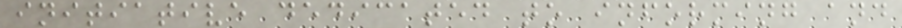initiative dedicated to informing and
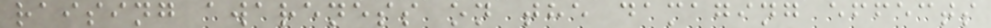raising awareness on the damaging effects
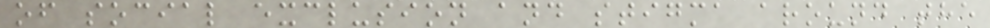of social exclusion and stigma around the
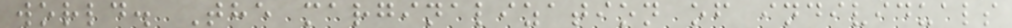world. The marginalization of individuals
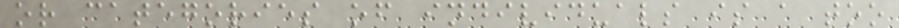or categories of individuals is a too
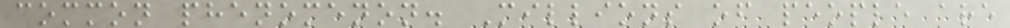common phenomenon. Millions of people are
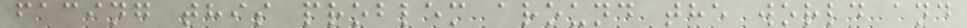facing this problem around the world and
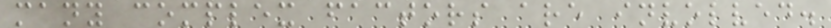many complex factors are involved.
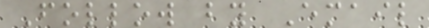Follow by Email
